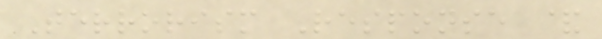Terrorism Response &
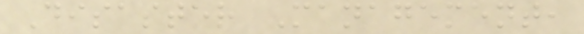Disaster Management,
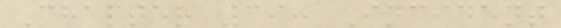Chapter 39: Incident
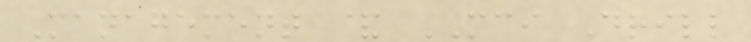Management & MCI Drill
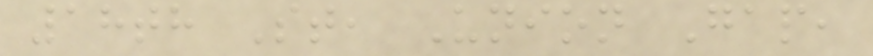18th St, Union Gap,
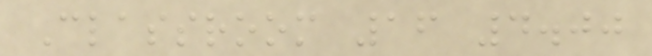Classroom 16 4.00
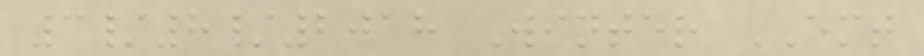3/8/2018 Winter EMT
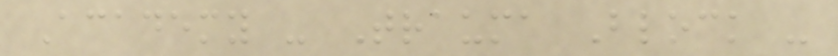Academy - Trauma Block -
